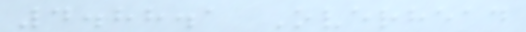4.88.1 Overhead
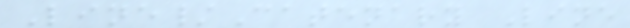Line/Catenary Line
